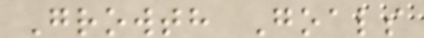Growth Goals
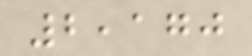2,170
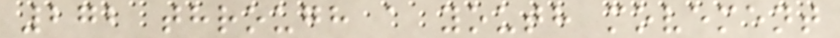272 through a youth movement
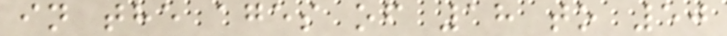in the ages of 18 to 50
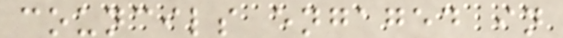councils engaged in
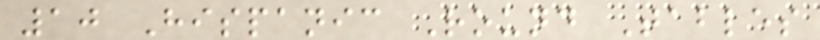10 Hispanic Round Tables
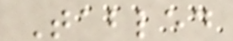Tabled
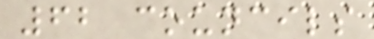62 councils
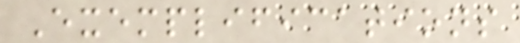Exemplifications
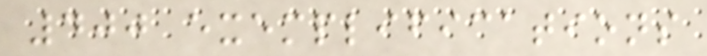400 exemplifications
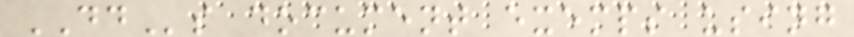DDs document exemps using
